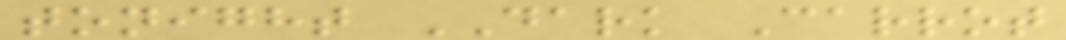tonight DARK Carrot
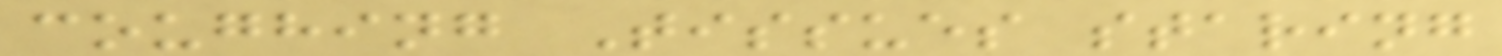coughing Tissues staring
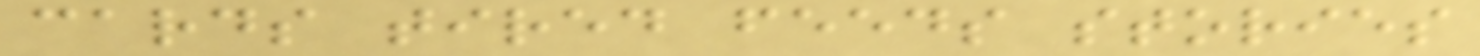cards tired feeds stories
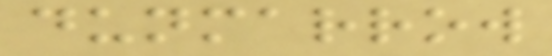dunmarrow
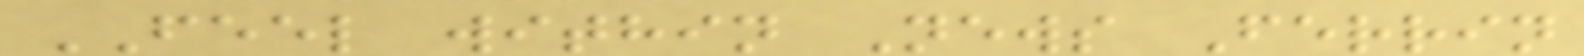FEEL within News Ferrin
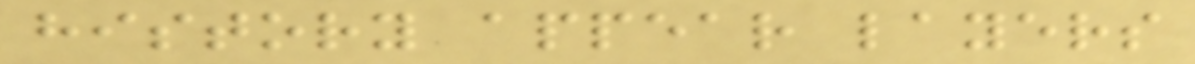history appear layers
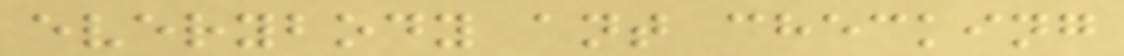everybody ant checking
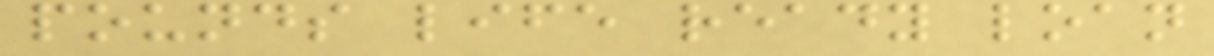pounds life ready loan
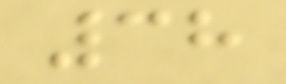38
